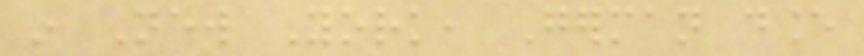in New York, German dance
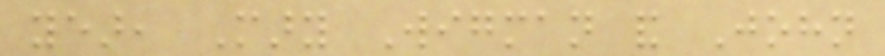year, Mary Wigman and John
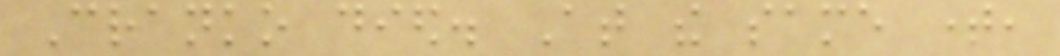Cranko died. At the same time,
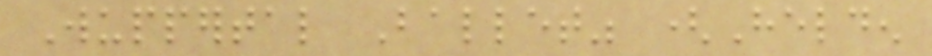Wuppertal Ballet" (Helden
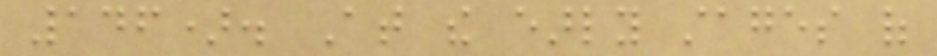146). At the early stages of
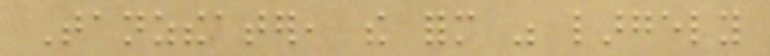Tanztheater, the form was largely
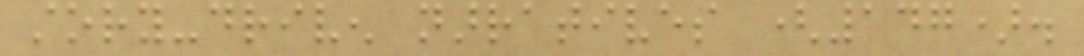story-driven narratives (147).
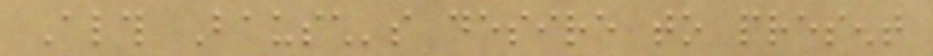Although Bausch's desire to present
